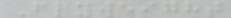Flyweight
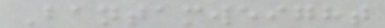Bantamweight
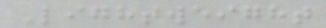Lightweight
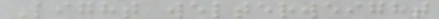Light welterweight
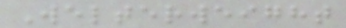Welterweight
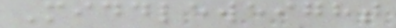Middleweight
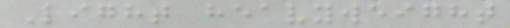Light heavyweight
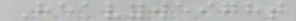Heavyweight
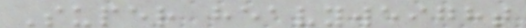Super heavyweight
